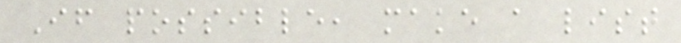If possible, make a list
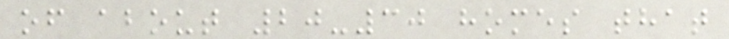of about 20-30 homes that
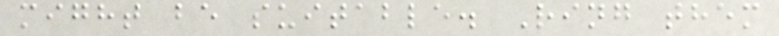might be suitable. Ring them
